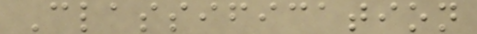Classification
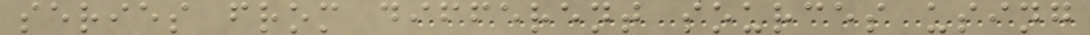series from different sources using
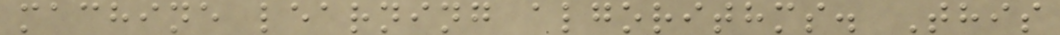machine learning algorithms. This
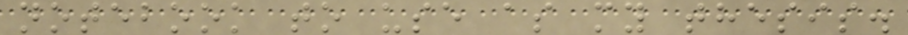notebook to use as my thesis.
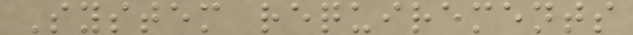System requirements
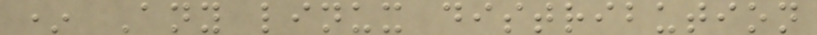* Any linux distribution
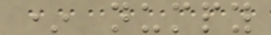* numpy
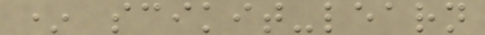* scikit-learn
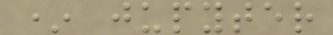* jupyter
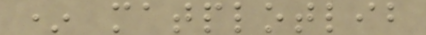* matplotlib
